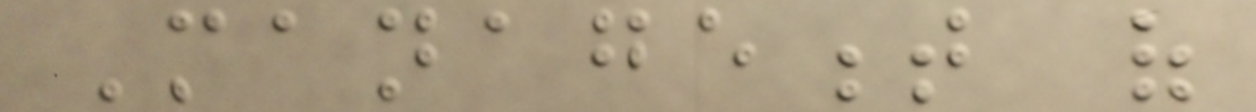Management of
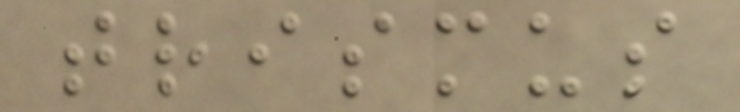trismus
